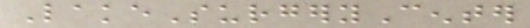LakeSurgeryCenter
